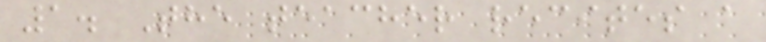1. The teacher recites a
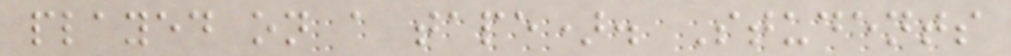played on a tape). Students
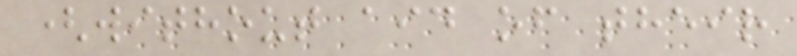(without aid of their
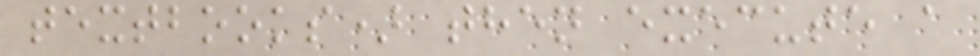textbooks) then execute a
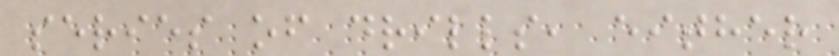series of drills, either
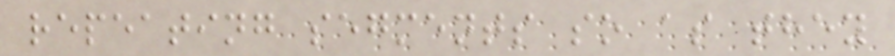repeating segments so as they
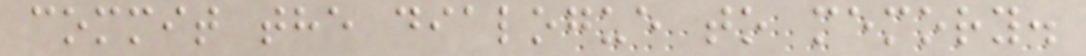commit the dialogue to memory.
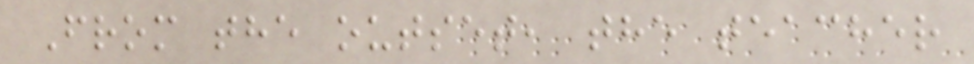From the outset, the teacher
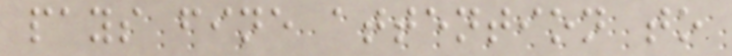pays fine attention to
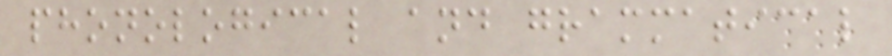phonological and grammatical
